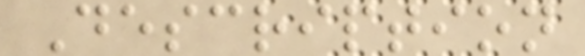Description
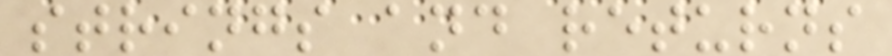strings and returns
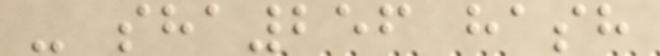- sha256 hash
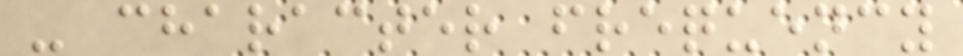- character frequency
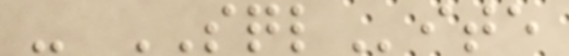- SQLite
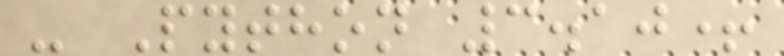- Python 3.10+
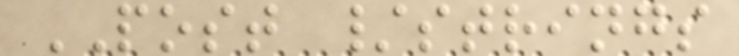POST /strings
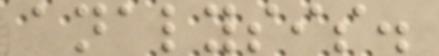analysis.
